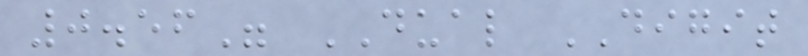0.56" DUAL DIGIT
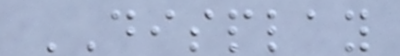DISPLAY
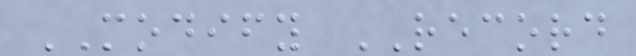MODIFY RECORD
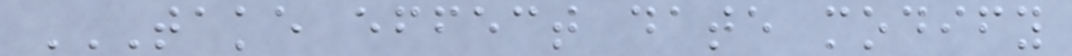TAKE EFFECT DATE MODIFY
